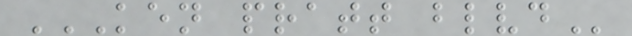KEN PRATT BLVD
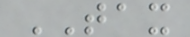TAX
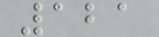121
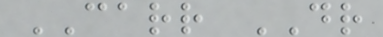CARR DR
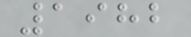1982
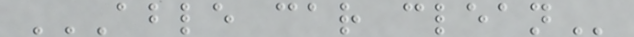ABLE CAR CLEAN
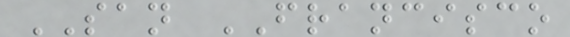SAN FRANCISCO
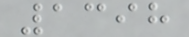1398
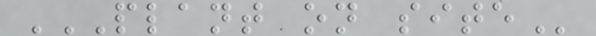PLANT ON SITE
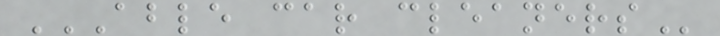ABLE CAR CLEANERS
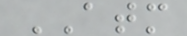ATM
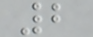2
